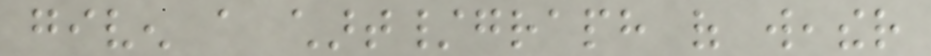given a chart/graph of weather
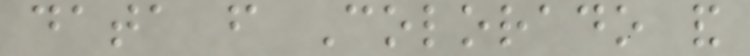data from Colorado and
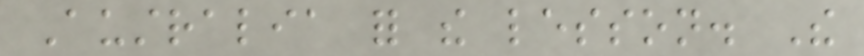Australia for the lesson. The
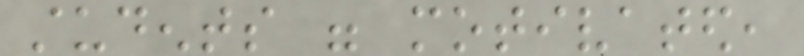students were motivated,
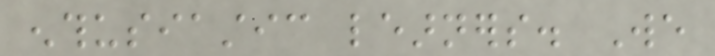enthusiastic learners. We
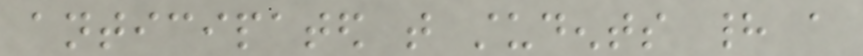anticipated that students had a
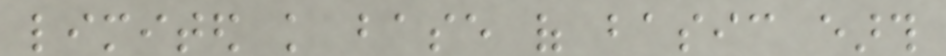limited knowledge base of basic earth
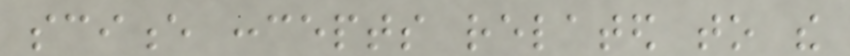science concepts related to the
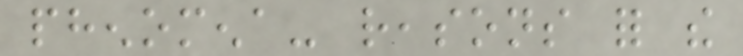phenomena- reasons for the
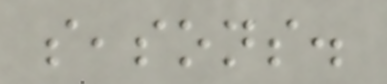seasons.
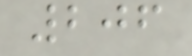206
